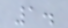1.
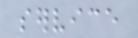service
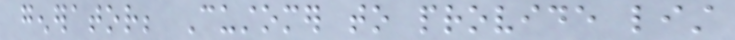generator; Customer to provide list
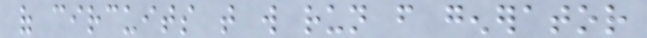of circuits that will run from generator
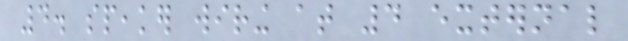4. speaker wiring at 4 external
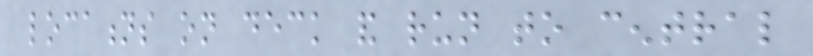locations on deck and run to central
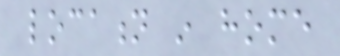location in home
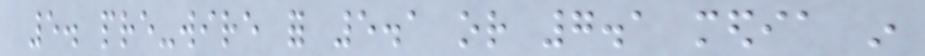5. pre-wire for 5.1 or 7.1 media in
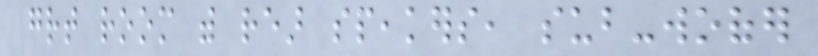great room with rear speakers, sub-woofer
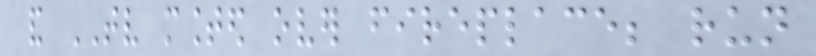and TV mounted over fireplace; run
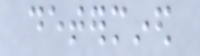determined
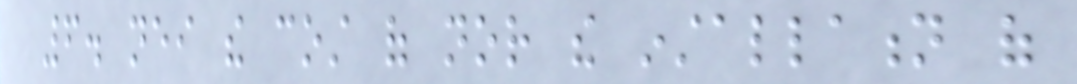6. neither the cost of nor the installation of
